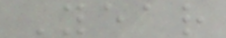Year
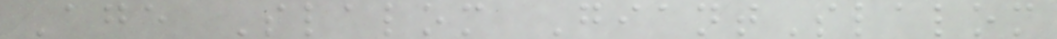Age Slalom GiantSlalom
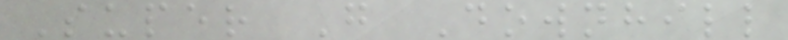Super G Downhill
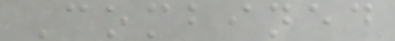Combined
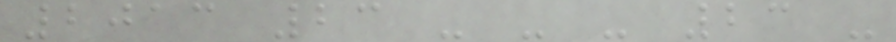2013 23 - - - 23 -
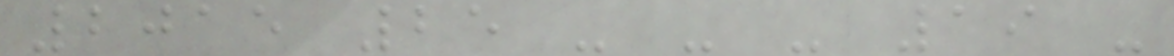2015 25 - - - 19 -
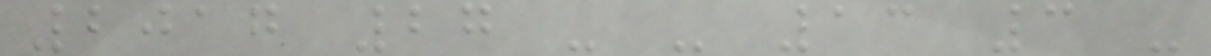2017 27 - - 13 3 -
